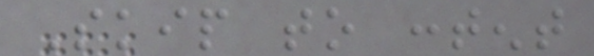Skip to content
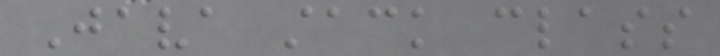Java stack class
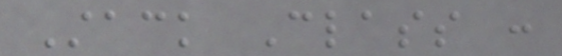Stack Class :
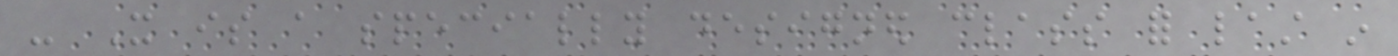- It is a specially designed class for last in
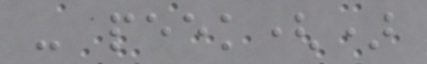- peek()
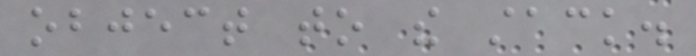object to the stack.
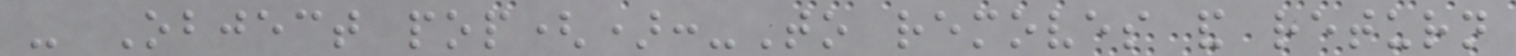- Object pop():-To removes and return
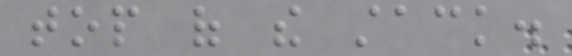top of the stack.
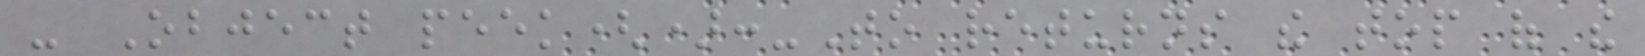- Object peek():-To returns the top of the
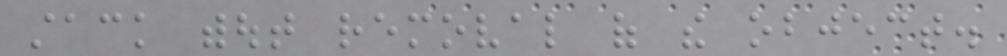stack without removal of the object.
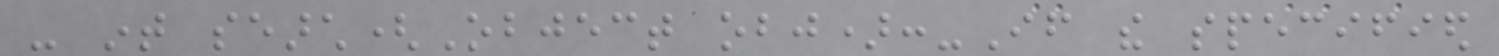- int search(Object obj):-If the specified
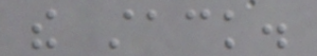the stack.
